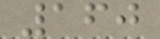160
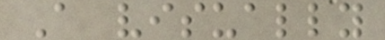A visually
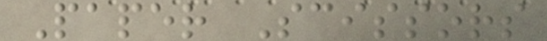Paper Scissors
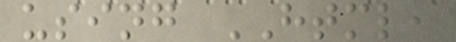using HTML,
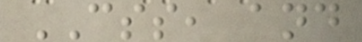CSS, and
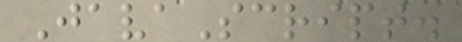JavaScript.
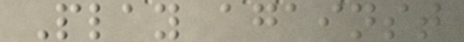Play against
